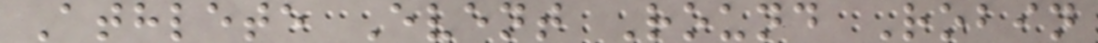Athlete Event Round Robin
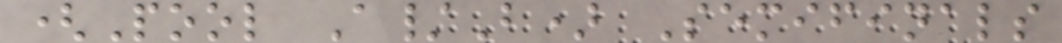(Pool A/B) Semifinals
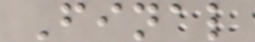Final
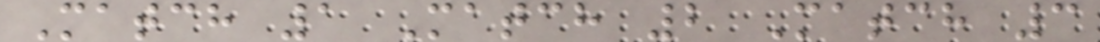Match 1 Match 2 Match 3
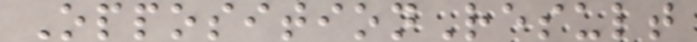OppositionResult
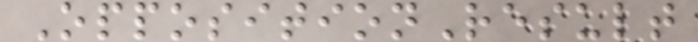OppositionResult
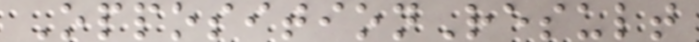OppositionResult
